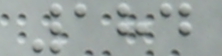184
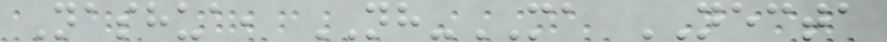Nashua, NH-MA NECTA
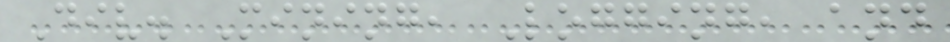Div. Mining, Logging, and
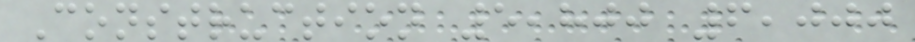Construction 5,800 6,000
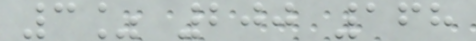3% 200 168
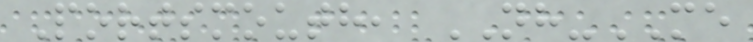Portsmouth, NH-ME
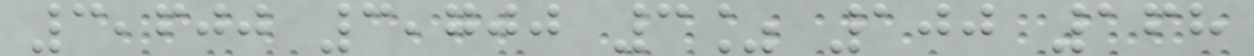3,600 3,700 3% 100 168
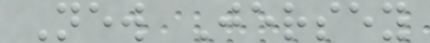New Jersey
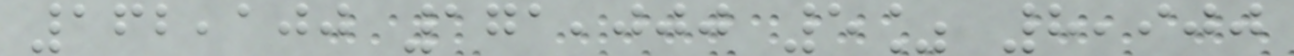162,100 171,000 5% 8,900
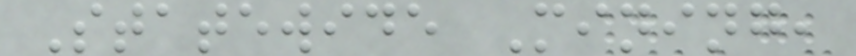Statewide Mining,
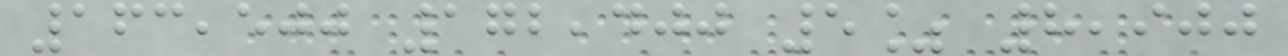163,500 172,400 5% 8,900
